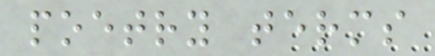poetry terms
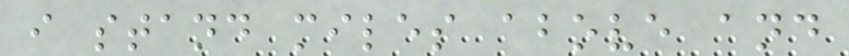i stand miles above and
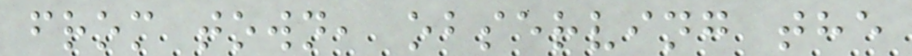from town, observing the
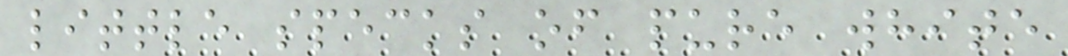little specks of pure white
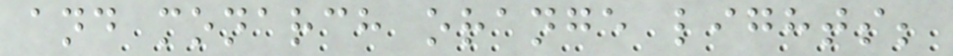and monarch orange lights;
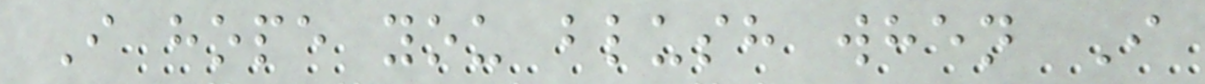I hope you blush when I
